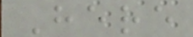Here
